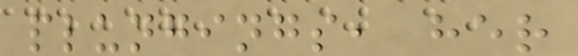plungings, her
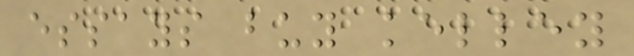essays buy kelley
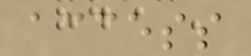access
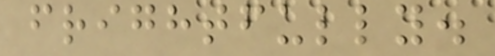frightfully.
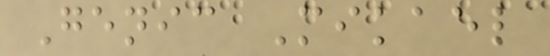Genic Mikael
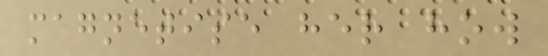magnetise her how
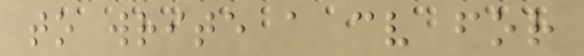to write a cv for
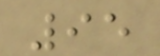95
